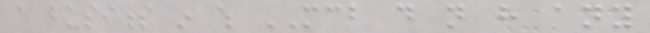a business in which MCB do not have any
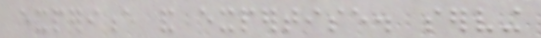experience and expertise. serving
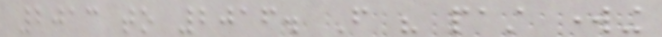2013 to 2016. From his past working
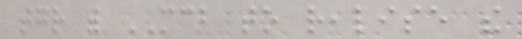together with MCB to realise the
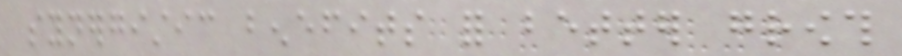synergistic benefits for better growth
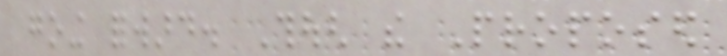going forward. Though the Proposed
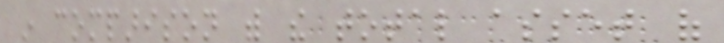in comparison with the total asset of
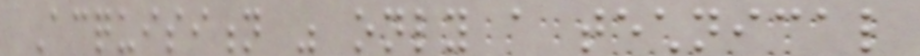Acquisition was only a technical
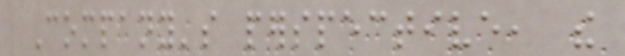Company's perspective, the
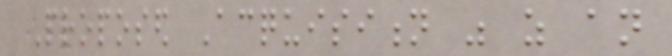Proposed Acquisition was as an
